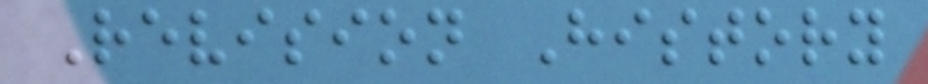Revision History
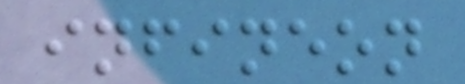infineon
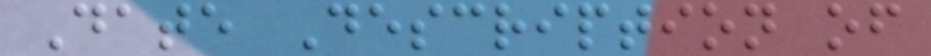Date Description of
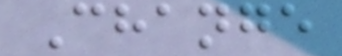Change
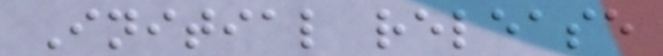Initial release
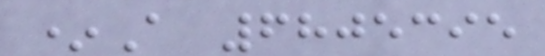*A 6805395
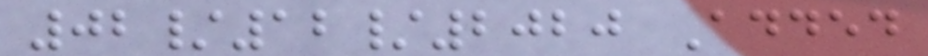02/12/2020 Added
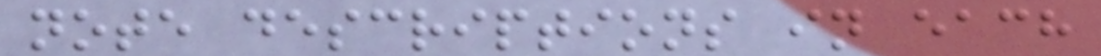note descriptions in each
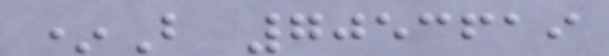*B 7053619
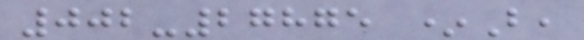002-27875 *B,
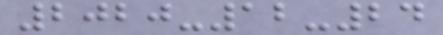2020-12-24
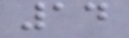14
